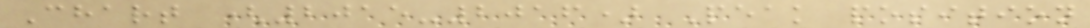Chart (2015-2016) Peak position
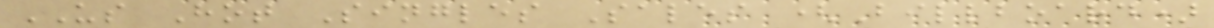US Hot Singles Sales (Billboard)
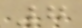7
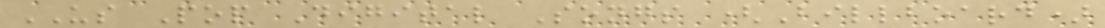US Pop Digital Songs (Billboard)
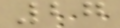27
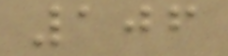106
